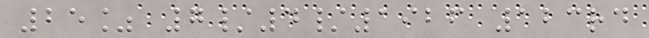25% 7/4/1926 123rd
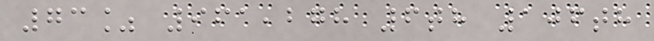73% 961,278 6th 106th
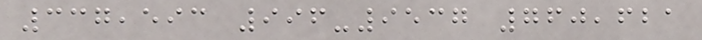337,593 996-9537 760,621
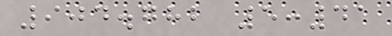904.782 5:41
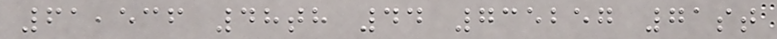61,536 48th 44 735257 71st
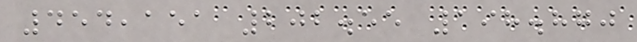454,151 202.55 198.870
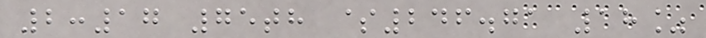2:17 75th $246.71 18%
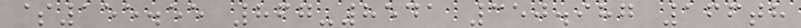$155.55 867-8541 350.987 166th
